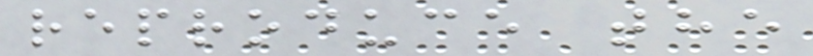reproduce the
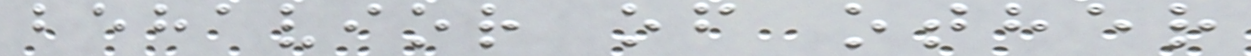behavior of other
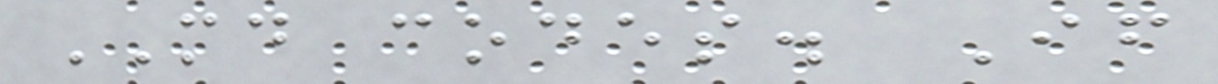MD codes. If
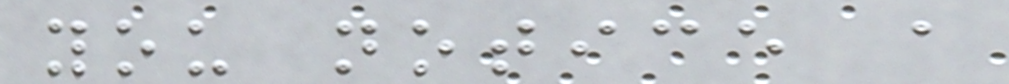you notice a
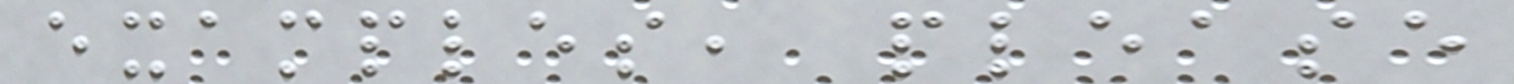examples, please
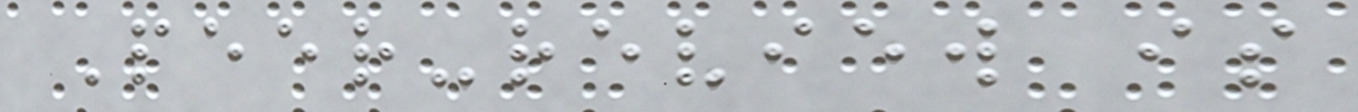Peer-review is
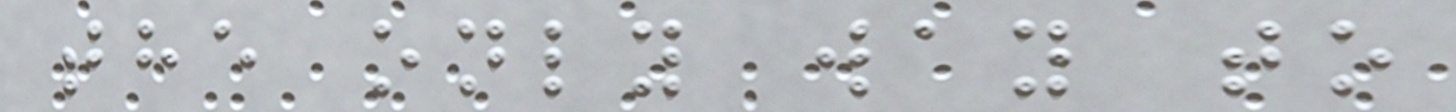the only way to
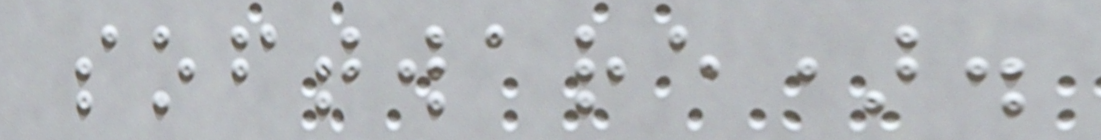software).
